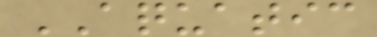AQUATIC
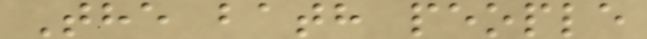The bath people
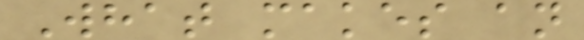What makes an
